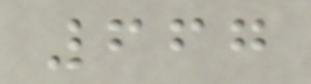667
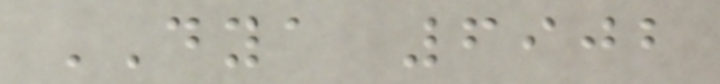DYA 6902
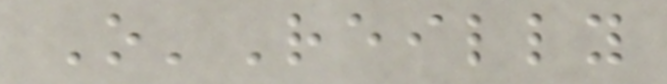O'Reilly
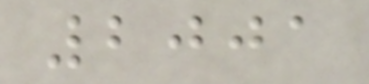2001
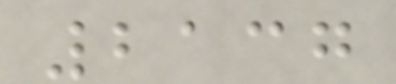2137
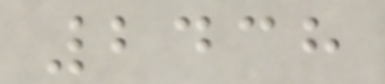2438
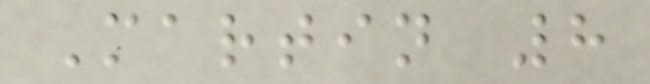Martin 8
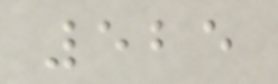525
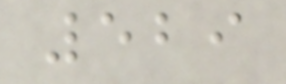529
